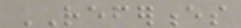REFERENCES
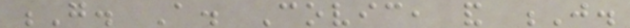G. A. Covic, and J.
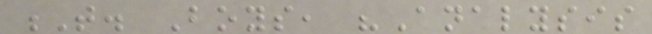T. Boys, "Analysis
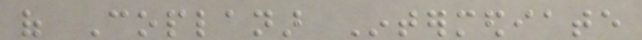of Coplanar Intermediate
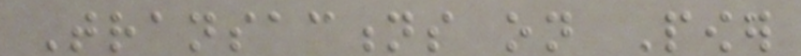Transactions on Power
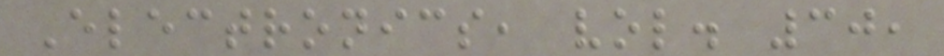Electronics, vol. 30,
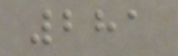281
